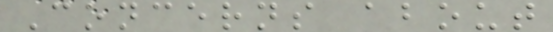Concerns about
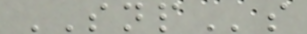SNPs
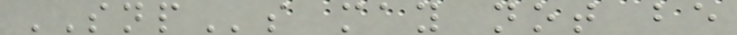SNPs may not be
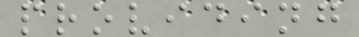providing
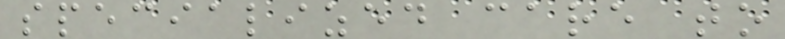specialized care to
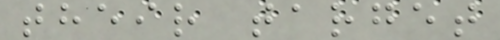their target
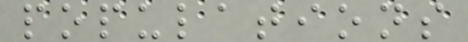populations
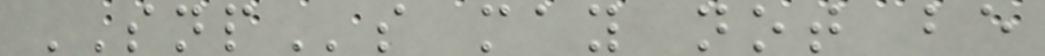SNPs may not be
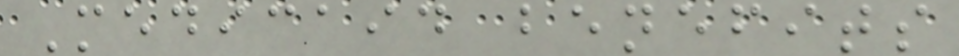Medicaid benefits
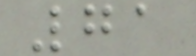71
